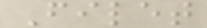Filet
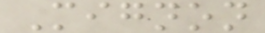Mignon
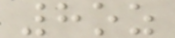8oz
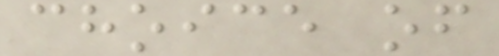choice of
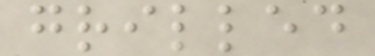grilled
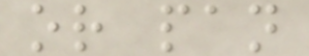or pan
